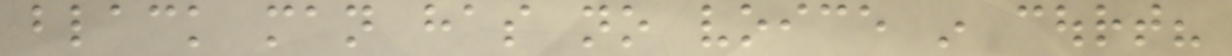black man has no voice in court?
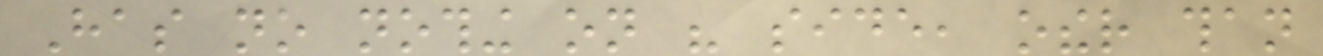Has no nothing on his side, other than
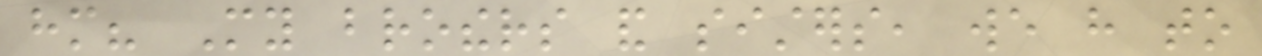him? My brothers and sisters, we have to
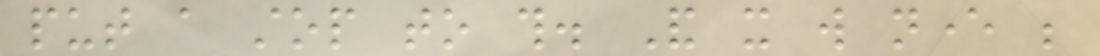put a stop to this. And it will never be
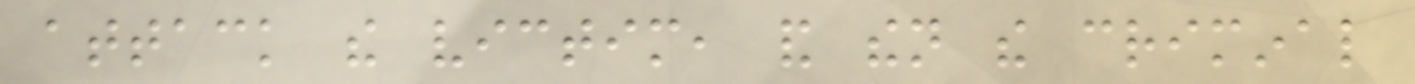attack the victim, and then the criminal
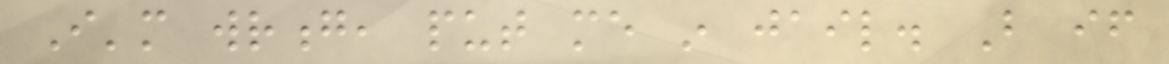I'm wrong, put me in jail. But if
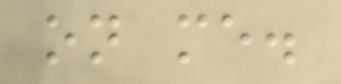on me.
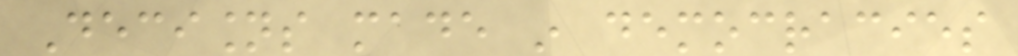Decisions made in democracies
